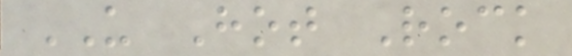US Hot Rock
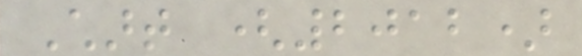Chart (2012)
